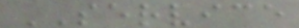SERVICE
